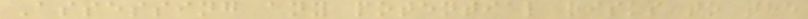Assessing any potential risks to the
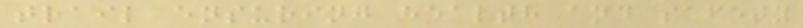trail ensuring health and safety
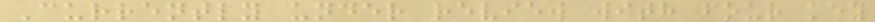Currently under review with four key
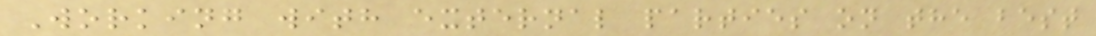Working with external parties on the best
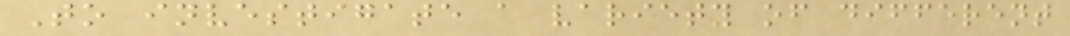To investigate a variety of different
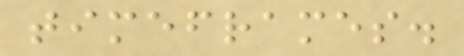timeframes.
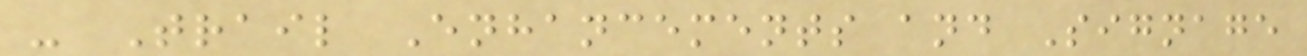- Trail Enhancements and Signage
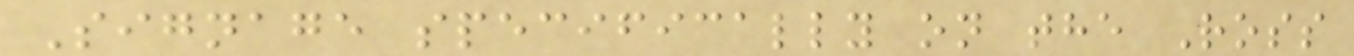Signage specifically on the Ross
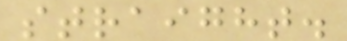straight.
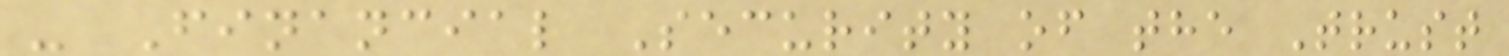- Financial Security of the Trust
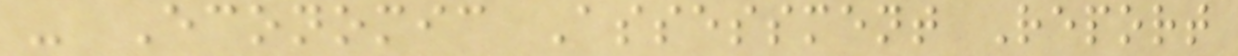- Economic Assessment Report
